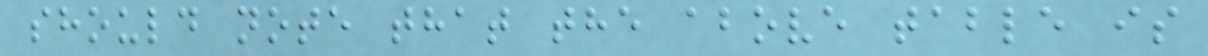should note that the above table is
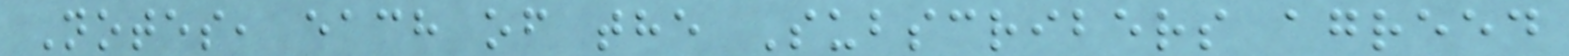Notes, each of the Subscribers agreed
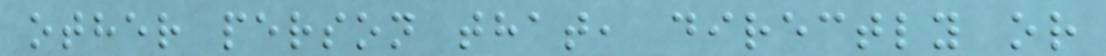other person that, directly or
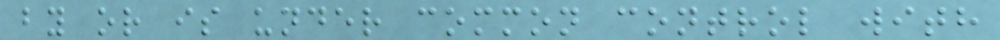by or is under common control with
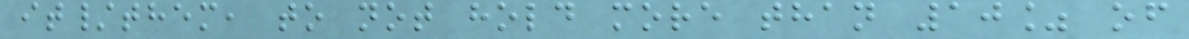it/them, to not hold more than 10% of
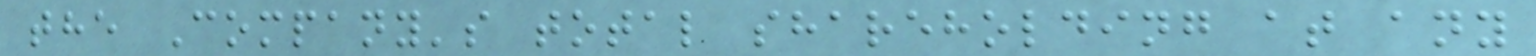the Company's total shareholding at any
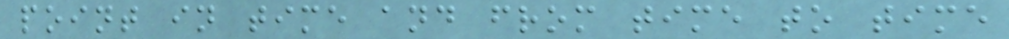point in time and from time to time
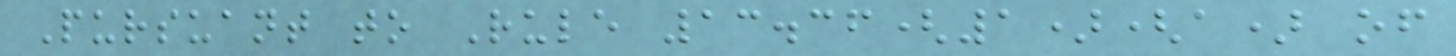Pursuant to Rule 13.36(1)(a) of
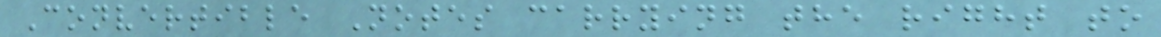Convertible Notes carrying the right to
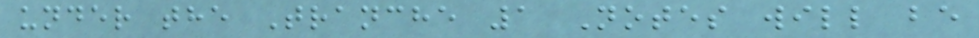under the Tranche 1 Notes will be
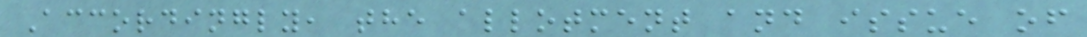Accordingly, the allotment and issue of
